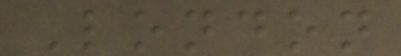London
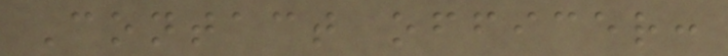Contact officer:
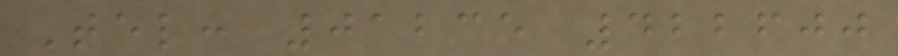Tel: 01235 422600
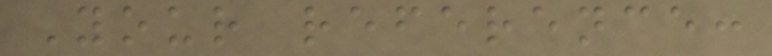Your reference:
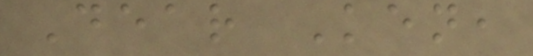Dear Ken,
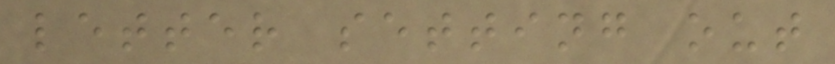letter setting out
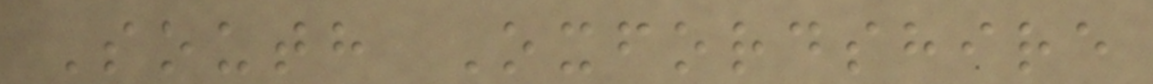South Oxfordshire
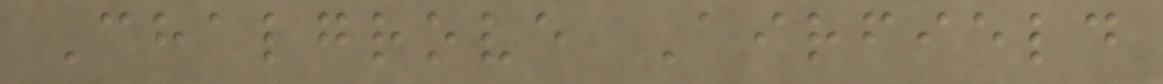Chalgrove Airfield
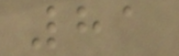81
